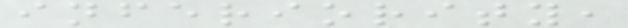inferiority,
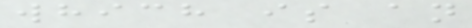which is an
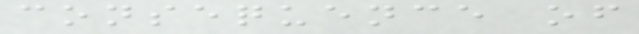consequence of
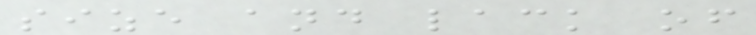size and lack of
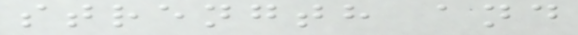strength and
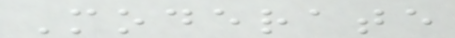Moderate
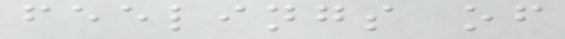feelings of
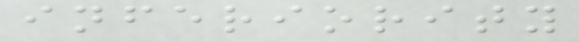inferiority
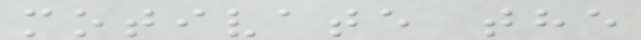motivate the
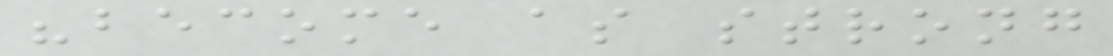"become as strong
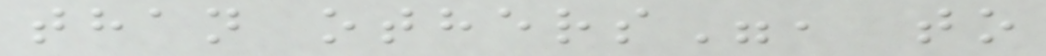than others", to
